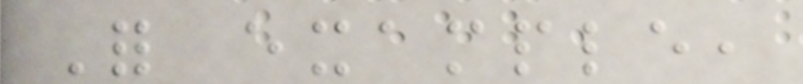For example,
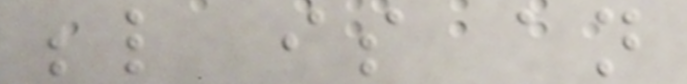below is an
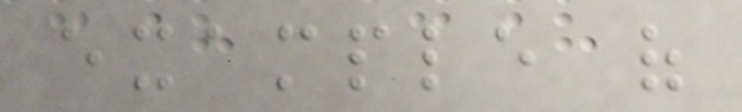example of
